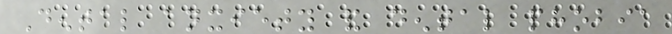Dental anxiety and dental phobia
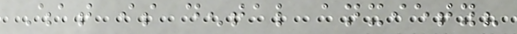What is dental anxiety?
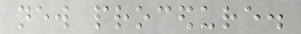new procedure.
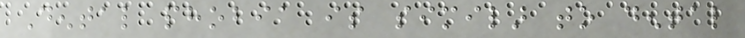Dental phobia is similar to dental
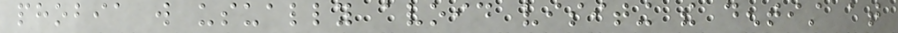phobia will usually avoid visiting the dentist at
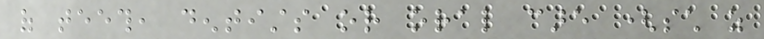of teeth, dentists or oral care (such as
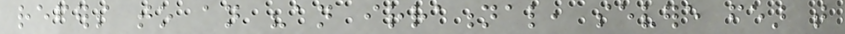refers to an "an irrational, severe fear that
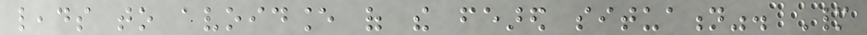leads to avoidance of the feared situation". Many
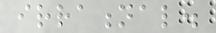irrational.
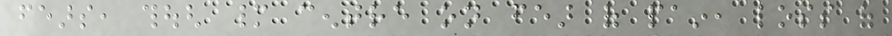fears, though many centre on fear of pain, loss of
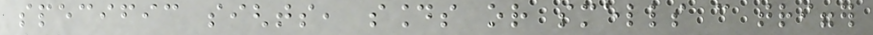specific sights, sounds or smells can trigger
